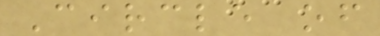Circle of
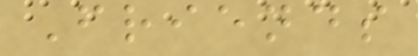Friends
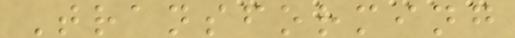Transforming
